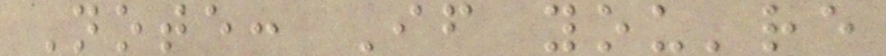Note: If you're
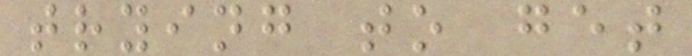trying to get
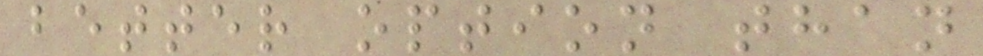better option than
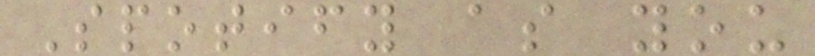Spotify as you
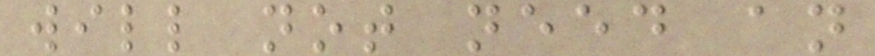will not need an
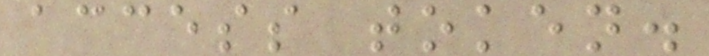access token.
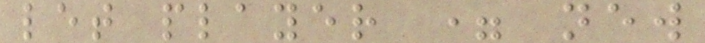let player = new
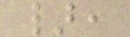},
